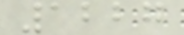1227
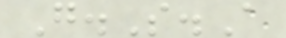G.S.A
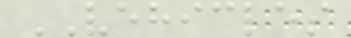VEHICLES
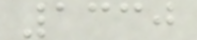1330
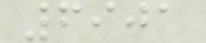6901
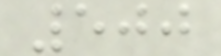500
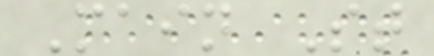Main St
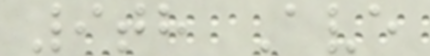9th Ave
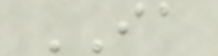IA
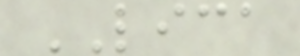LICA
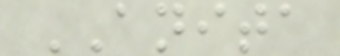ANITA
